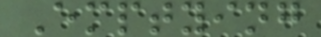Emptying
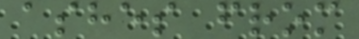ashes from
